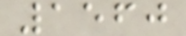1560
